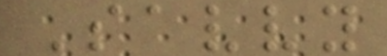Savvy
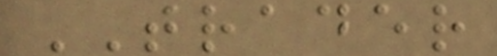TRADER
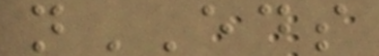nEDS
